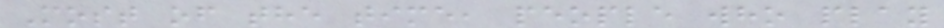Most of the time, people who play
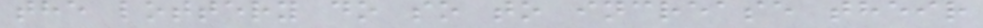the lottery do so to increase their
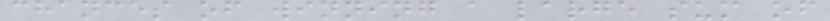chances of winning a large sum of
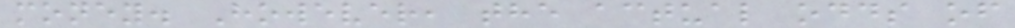money. However, the actual odds of
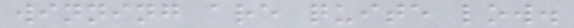winning are quite low.
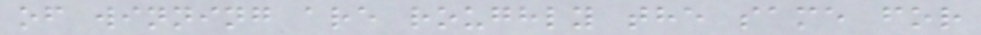of winning are roughly the same for
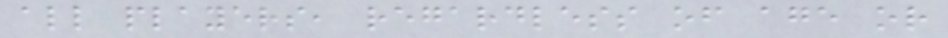all players, regardless of age or
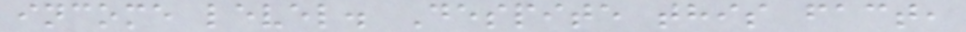income level. Despite this fact,
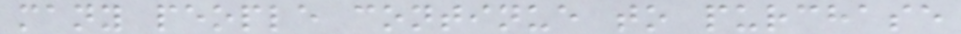many people continue to purchase
